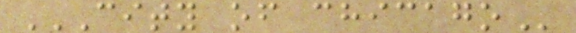CITY OF CHICAGO
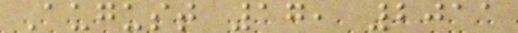August 17, 2011
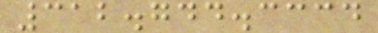312.744.3334
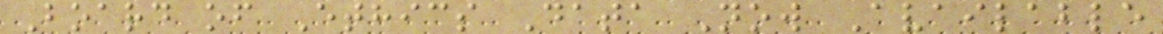Board of Ethics Data Now Available
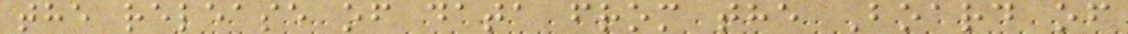the release of data from the Board of
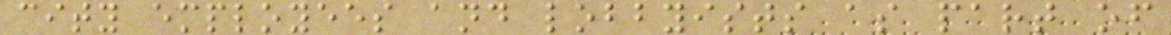city employees and lobbyists as part of
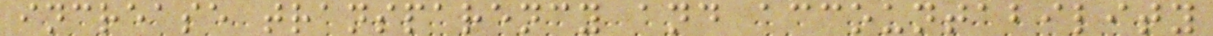increase transparency and accountability
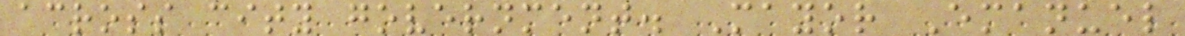across city government. Mayor Emanuel
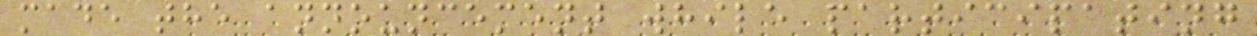made the announcement while participating
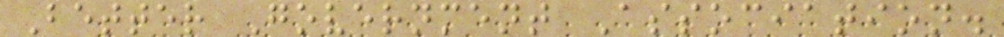Better Government Association.
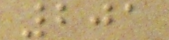201
